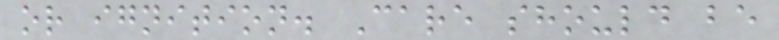or ignition. Care should be
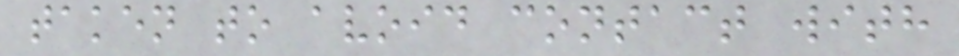taken to avoid contact with
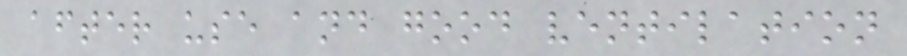after use and good ventilation
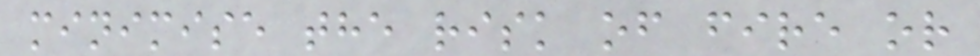minimise the risk of fire or
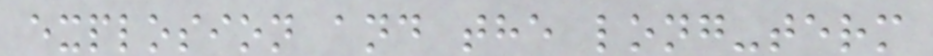explosion and the long-term
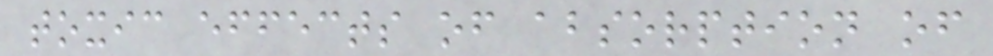toxic effects of absorption of
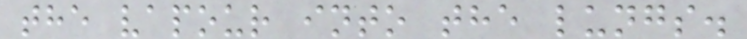the vapour into the lungs.
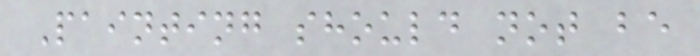Painting should not be
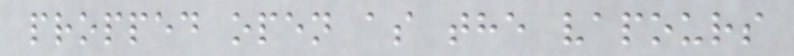propped open as the vapours
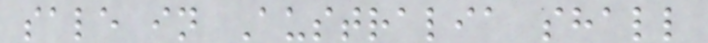sale in Australia shall
